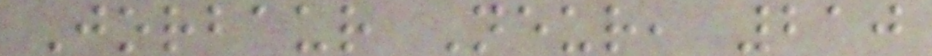Jorbaur Neur, 210
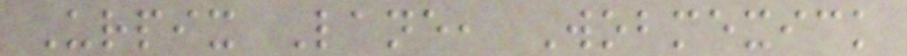Urpix Lane, Wobmexick
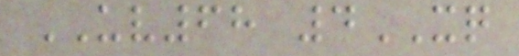UV68 4XQ
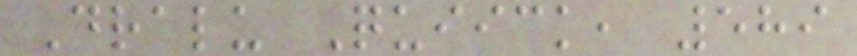Dralu Quiick, 589
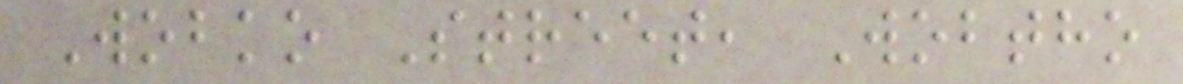Wobko Street, Wobtho
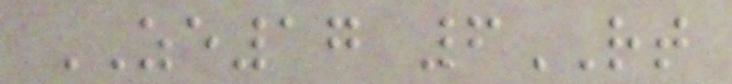ZE17 6RT
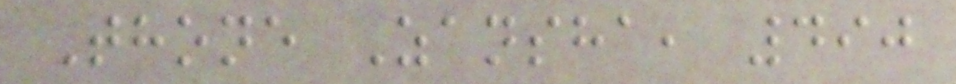Thone Zansha, 490
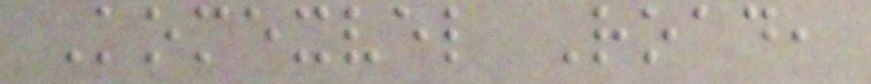Komexvel Road,
